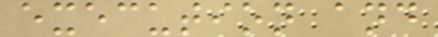execution and
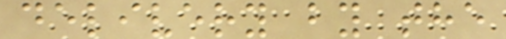delivery by the
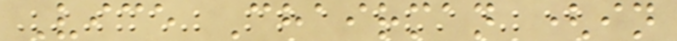Vice Chairman (in
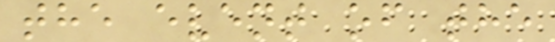the event of the
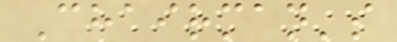Chairman's
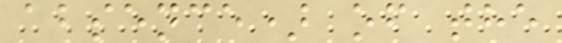absence) of the
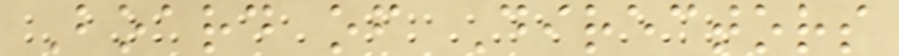Board of Directors
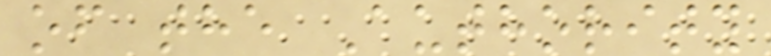of the Authority
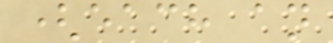(each an
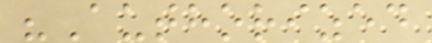"Authorized
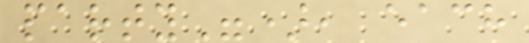party"), each
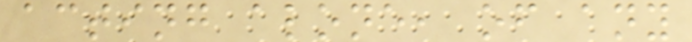acting alone, of any
